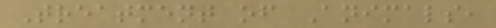Treatment of Animals,
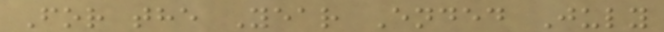For the Year Ended July
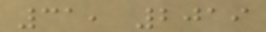31, 2019
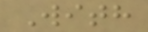With
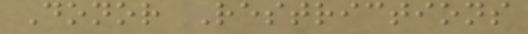Donor Restrictions
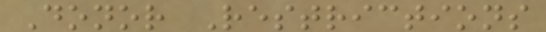Donor Restrictions
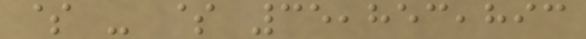$ - $ 35,853,893
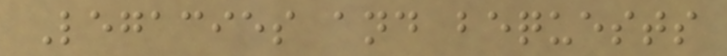Legacies and bequests
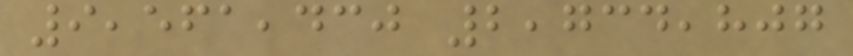9,561,430 2,734,807
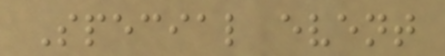Special event
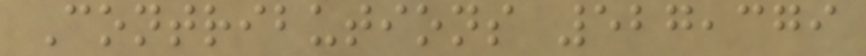Contributions 527,379
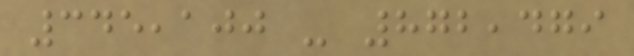345,100 - 872,479
